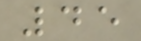45
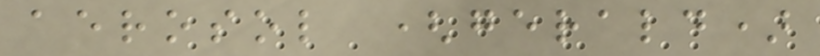aerosol (gerald)
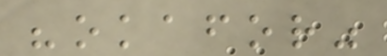"okafor"
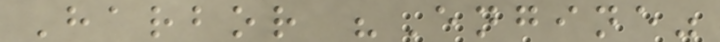Harbor "Engine"
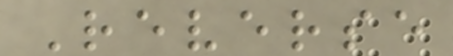Reverse
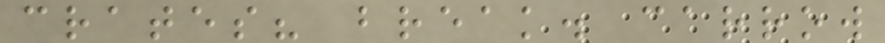crates? break. carrow
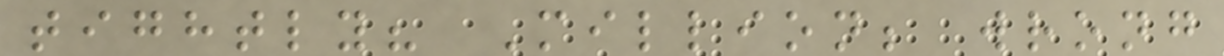tightly? Million; wrong
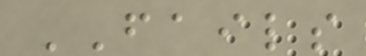FAILS
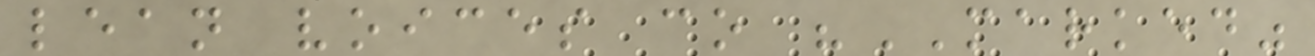lean voices co "MARKED"
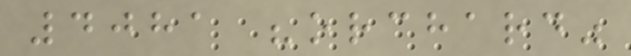4081 "orchard"
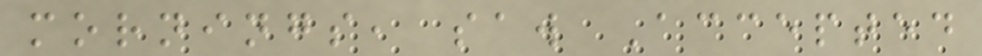mornings, saw Accepted
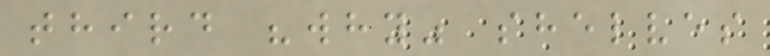third "why" shelves
